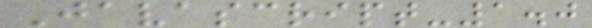Javascript-1.0
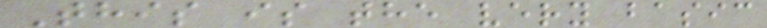This is the very basic
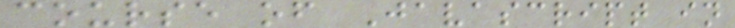course of Javascript in
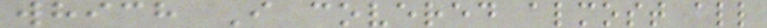which I covered almost all
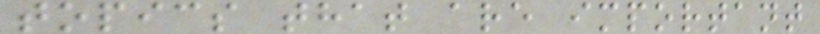topics that are important
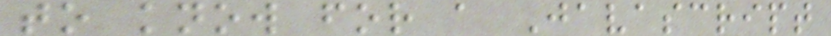to know for a Javascript
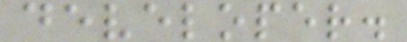developer.
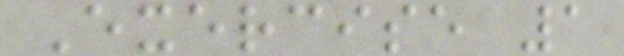Exercise 1
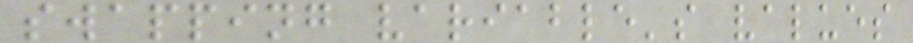swapping variable's values
